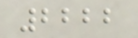2222
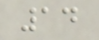14
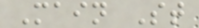Main St
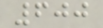600
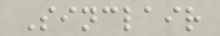Sinclair
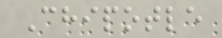Chipotle
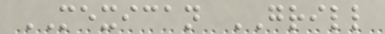MEXICAN GRILL
